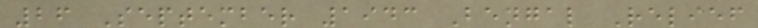26 September 1943 Bengal Relief
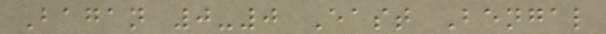Bagan 0-0 East Bengal
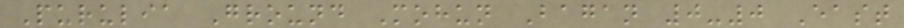Purulia Ground Mohun Bagan 0-0 East
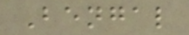Bengal
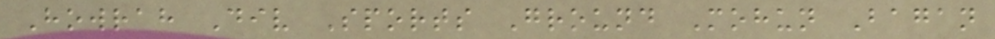Howrah Div Sports Ground Mohun Bagan
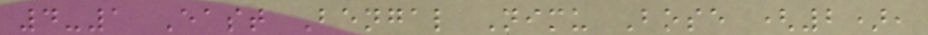4-1 East Bengal Nimu Bose (2),
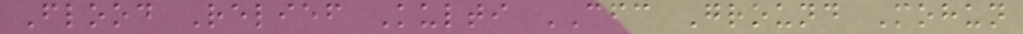Flood Relief Kulti CFC Ground Mohun
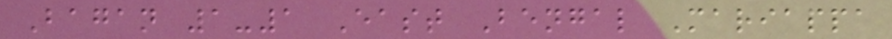Bagan 1-1 East Bengal Mariappa
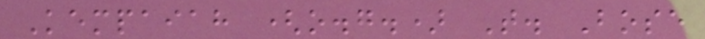Kempaiah (o.g.) T. Bose
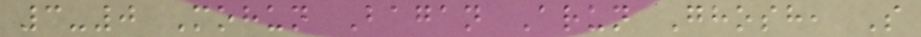3-0 Mohun Bagan Arun Ghosh, S
